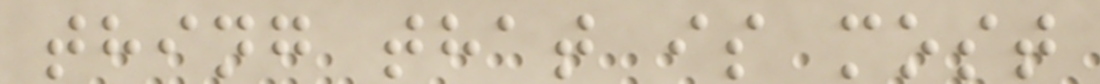thing that is most
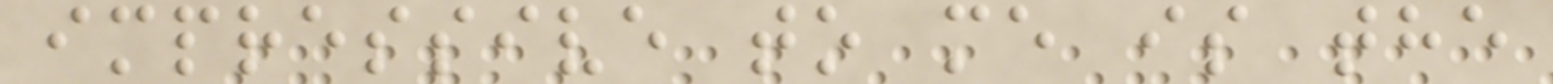impressive to me is the
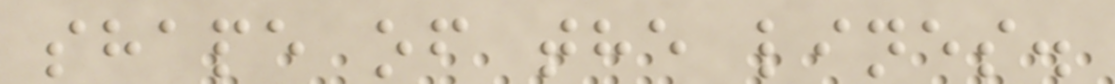shape of the lines.
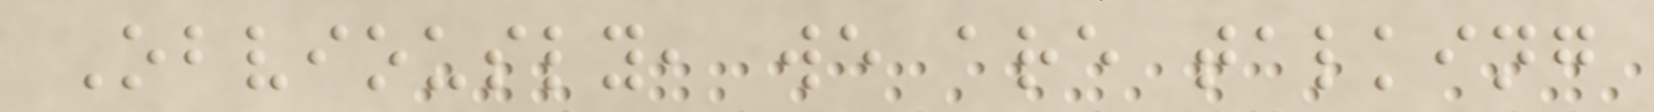Obviously, we are talking
